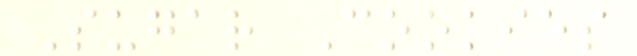Sugar Cookies
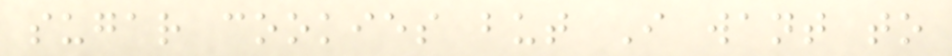sugar cookies but I want to
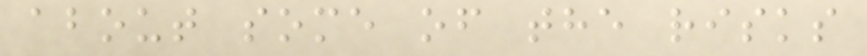about some of the risks
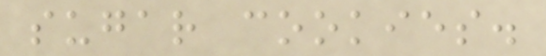sugar cookies.
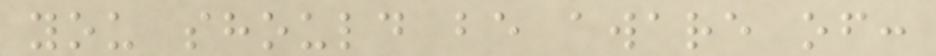you should be aware of:
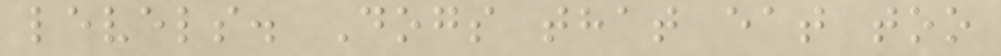levels. Dogs that eat too
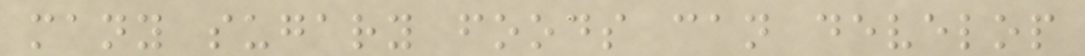many sugary foods can develop
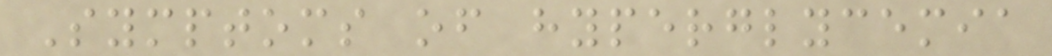Symptoms of hyperglycemia
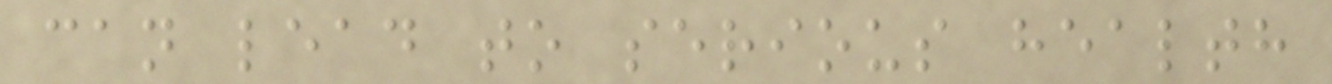can lead to serious health
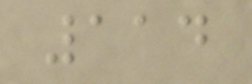114
